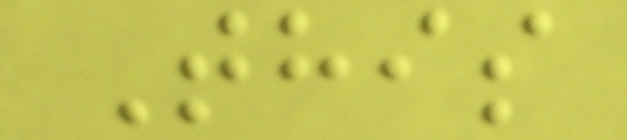This
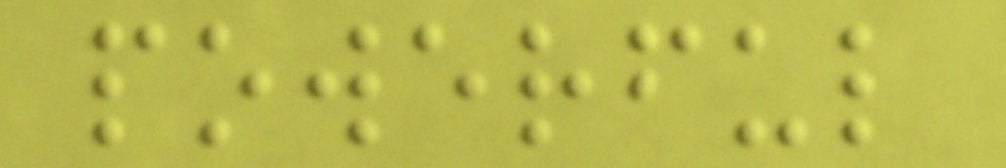powerful
